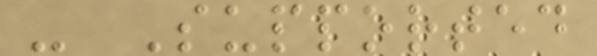- Supported
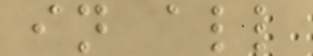in all
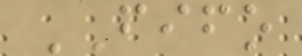FIFO
